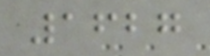1627
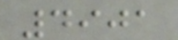4901
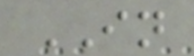IN
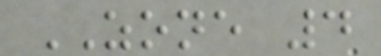ZONE 4
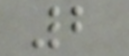2
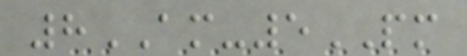8AM-5PM
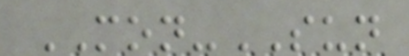MON-SUN
